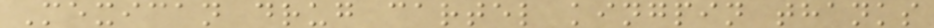Mexican drug cartel kingpin thanks
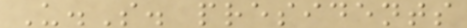U.S. presidents
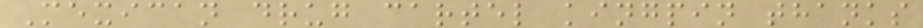Mexican drug cartel kingpin thanks
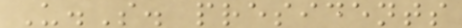U.S. presidents
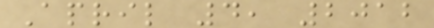April 4, 2012
